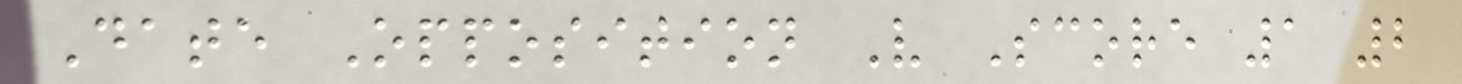Date Opposition V Score 1 2
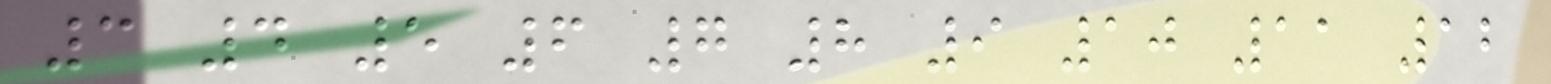3 4 5 6 7 8 9 10 11 12
